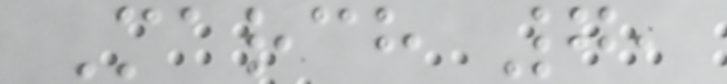March 7,
